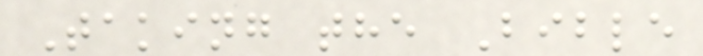Taking the Bible
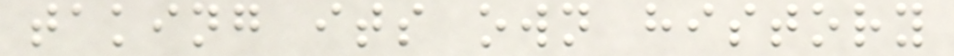taking its own history
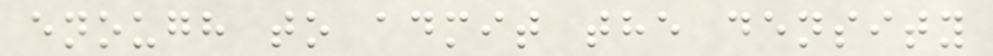enough to admit the density
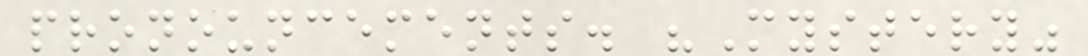pronouncements. "Mystery"
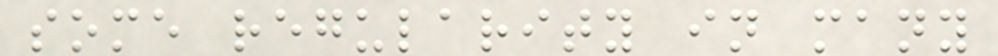some regularity in many
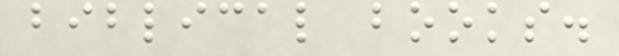biblical books.
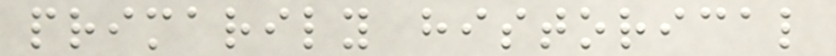primarily historical
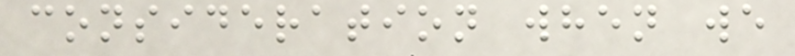consideration when we
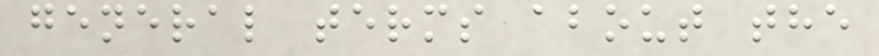general terms about the
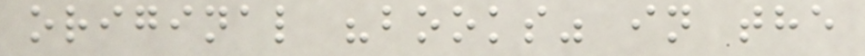original "books" in the
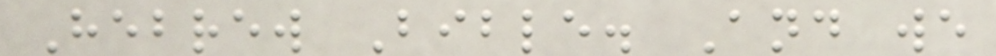Hebrew Bible. And we
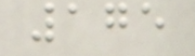175
